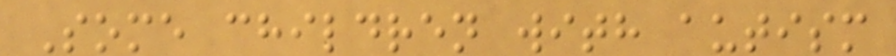Some children with autism
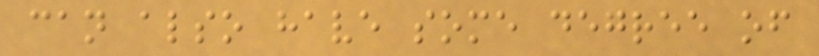can also have some degree of
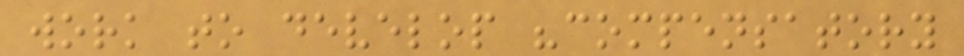work to develop "compensatory
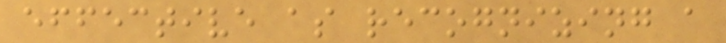effective as recognizing a
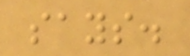says.
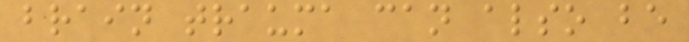brain trauma can also be
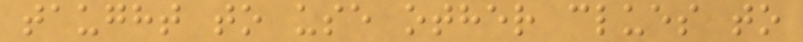taught to use other clues to
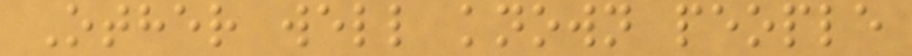Other well known people
